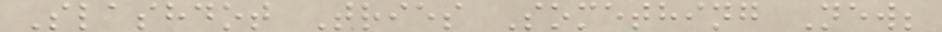Slashdot Tries Something New;
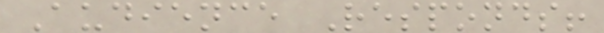Audience Responds!
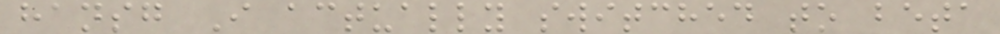hansg I actually switched to beta
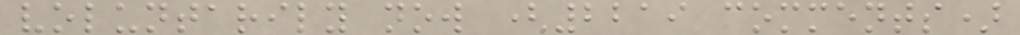voluntarily now (2219 comments)
